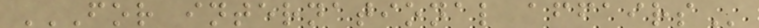FOR INTERNATIONAL AFFAIRS
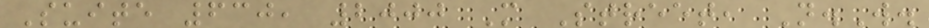Suite 630, 2000 M Street, N.W.
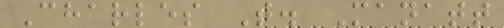Charles T. Manatt
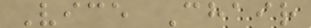Vice Chair
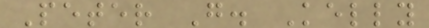Peter G. Kelly
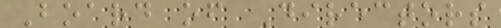Board of Directors
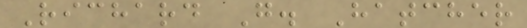Richard G. Hatcher
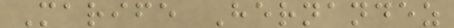Marife Hernandez
